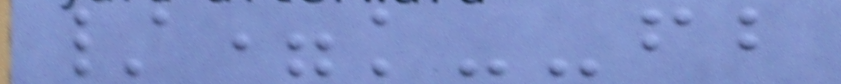/=k--fb
